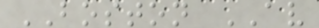BOSTON AV
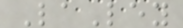LaLey
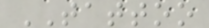TATTOO
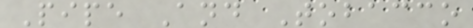Pipe And Tobacco
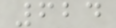624
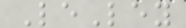LeLey
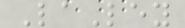LaLey
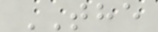THE
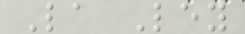La Ley
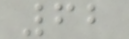62
